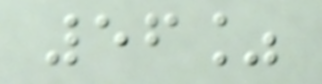56%
